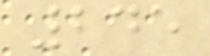245
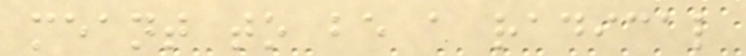meant to be a radical
